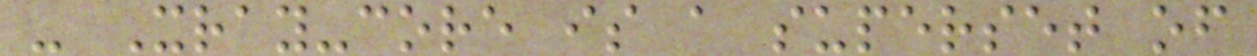- Xray-core is a superset of
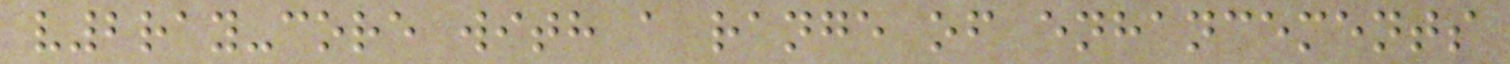v2ray-core with a range of enhancements
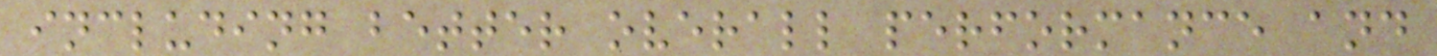including better overall performance and
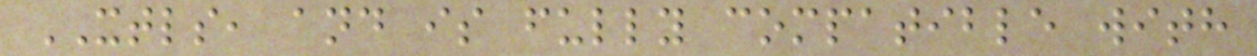XTLS, and is fully compatible with
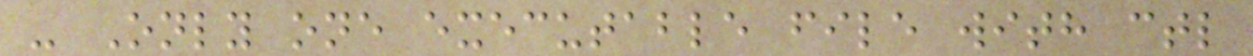- Only one executable file with ctl
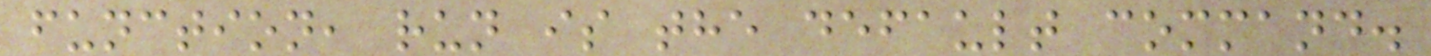function, run is the default command.
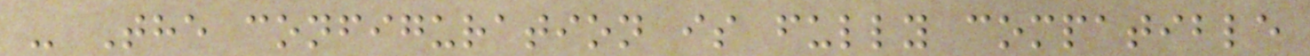- The configuration is fully compatible
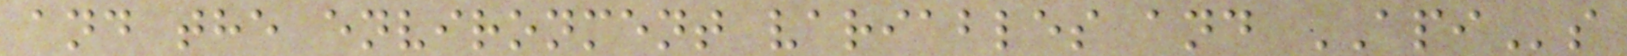and the environment variables and APIs
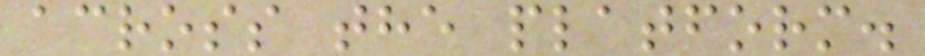across the platform.
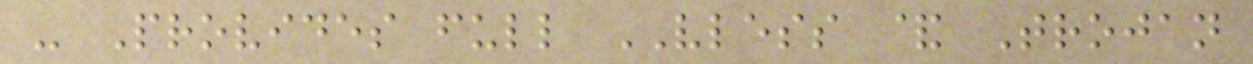- Provides full VLESS & Trojan
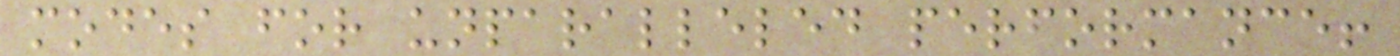modes for unparalleled performance!
